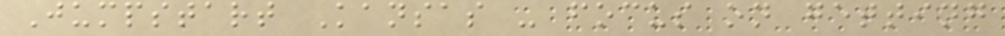Jumpstart Kansas - focus on getting
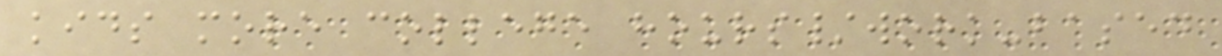kids more college hours/work-based
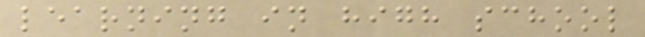learning in high school
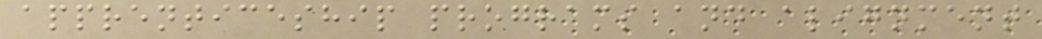apprenticeship programs and alignment
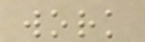work
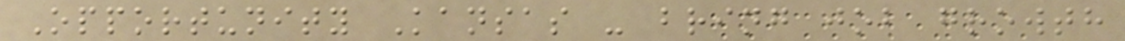Opportunity Kansas - bring job growth
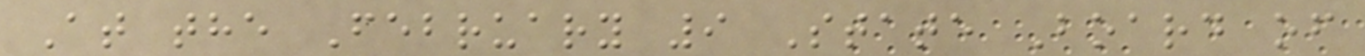At the February 9 State Board of
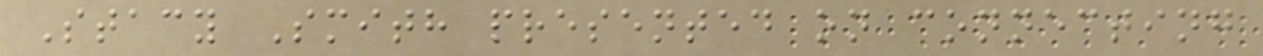Stacy Smith presented on connecting
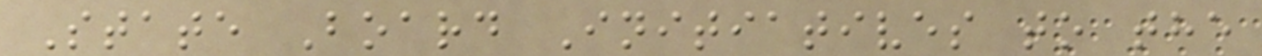State Board Initiatives to the
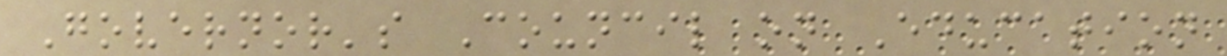Governor's Council on Education
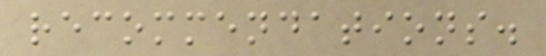recommendations.
